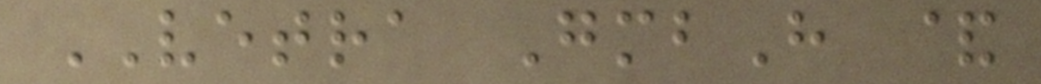VETRA GmbH &
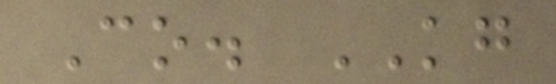Co. KG
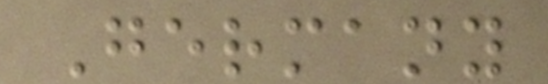Germany
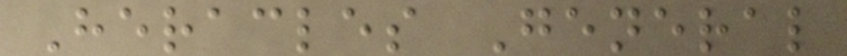Heracles General
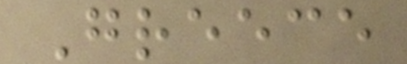Greece
